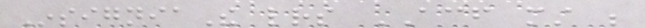InsigniaThe letters ACF must be
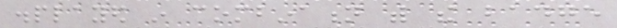displayed in combination with the badge
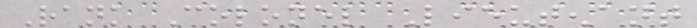Rank Colonel Lieutenant
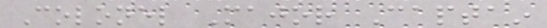Colonel Major Captain
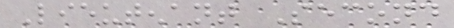Lieutenant Second
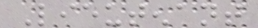Lieutenant
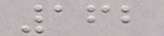162
